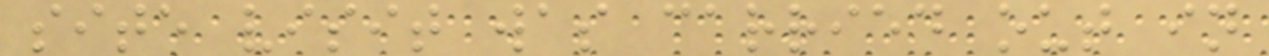site visit was carried out in
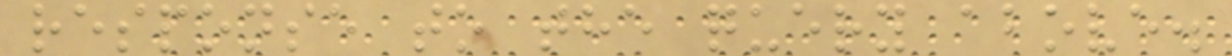response to the query above.
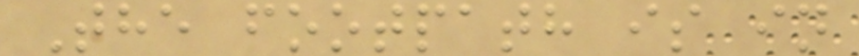The footpath is in
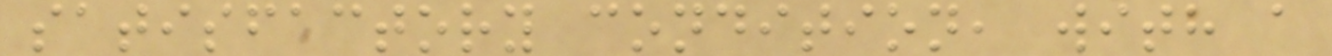satisfactory condition, with a
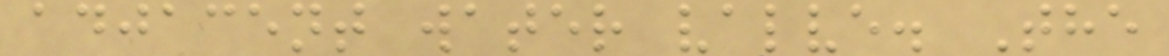adjacent water valve. The
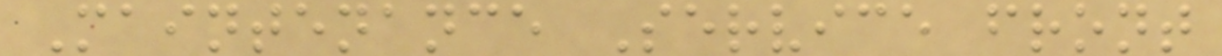Maintenance Service front
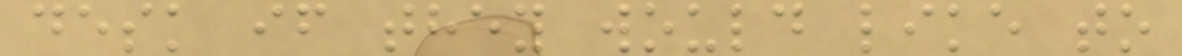desk if they would like to
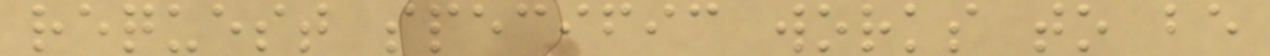request specific works to be
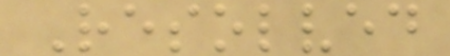Resolved
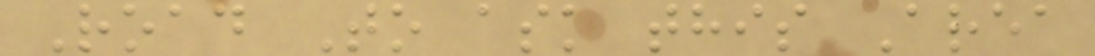Road To ask this Area
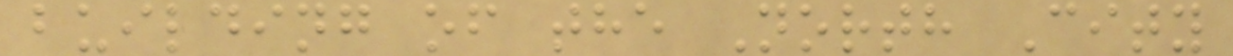building of the North City
